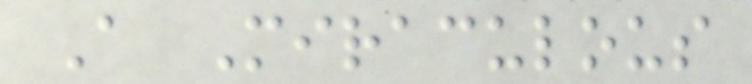A Miraculous
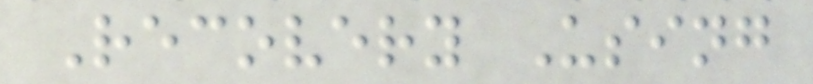Recovery Using
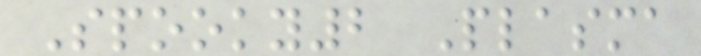Spooky2 Plasma
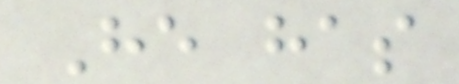He has
